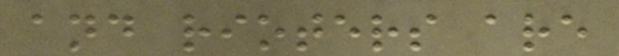and rioters are
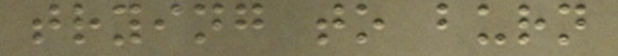trying to burn
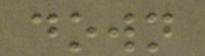down
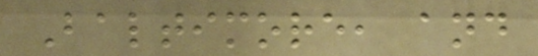Baltimore, and
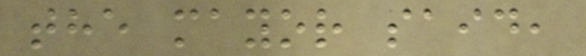the mayor said,
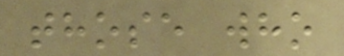those who
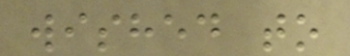wished to
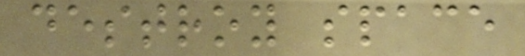destroy space
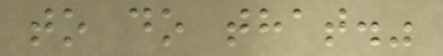to do that."
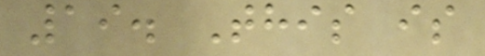19. This is
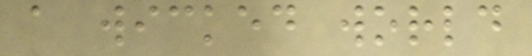a wicked world
